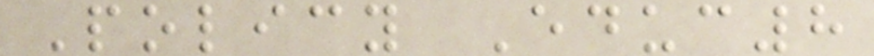Policy Educ8
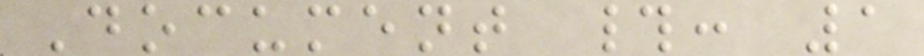Document #: 1
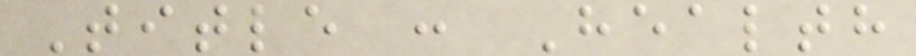Title : Health
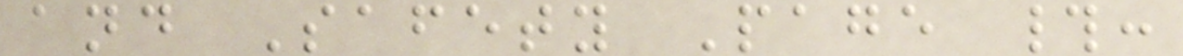and Safety Page #:
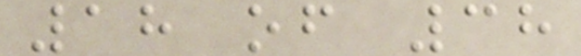18 of 38
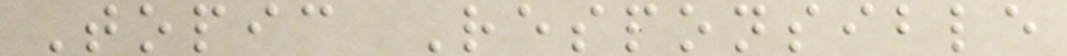Topic Responsible
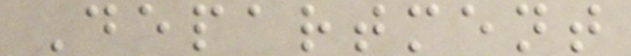Department
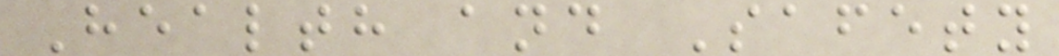Health and Safety
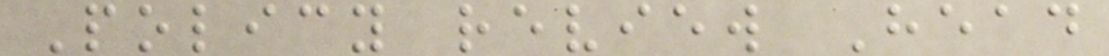Policy review Head
